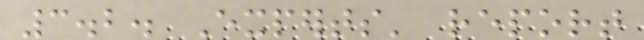3.2. Experts' report
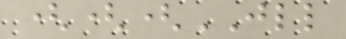(((JLL
